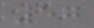57
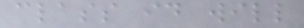class id will
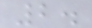2.
